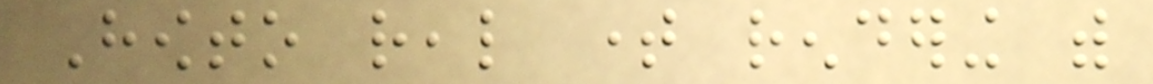Howto real time rendering with
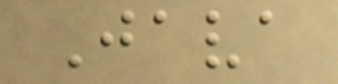Java
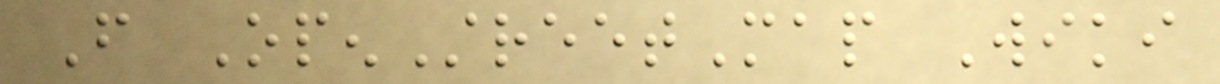From OpenStreetMap Wiki
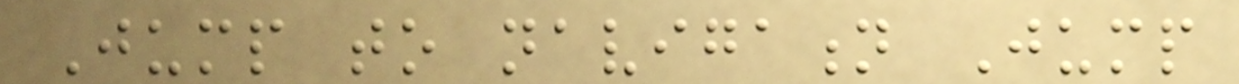Jump to navigation Jump
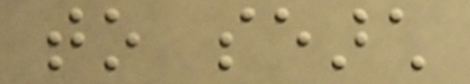to search
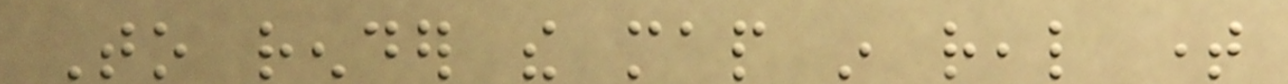To render the map in real time
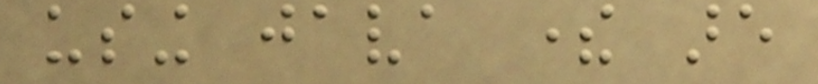using java there are
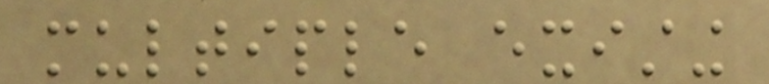multiple existing
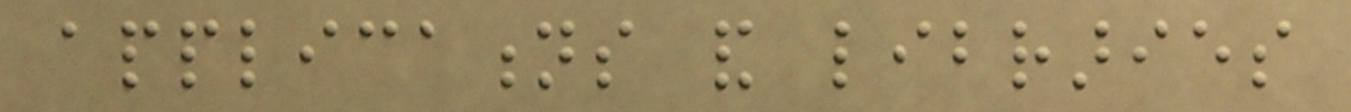applications and libraries
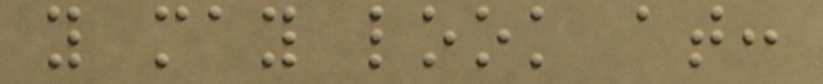you may look at:
